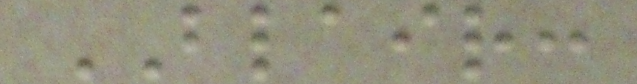BLAIR:
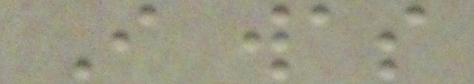I was
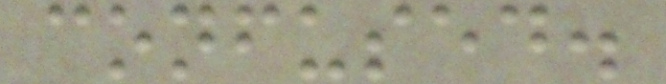confused.
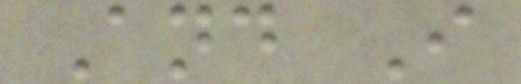And I
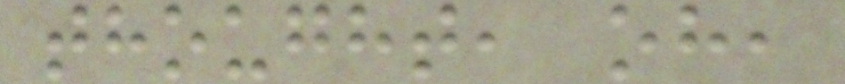thought, oh,
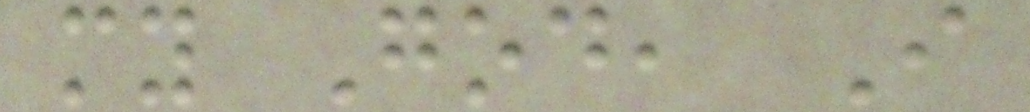my God, I
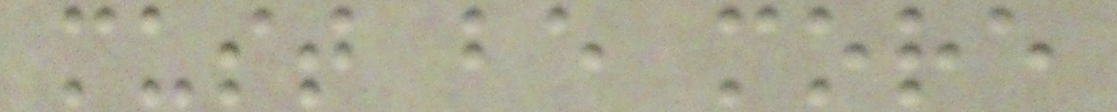must be more
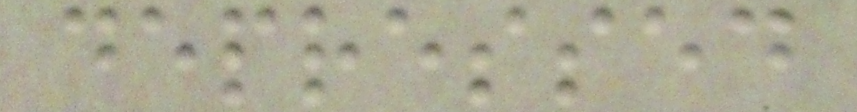depressed
